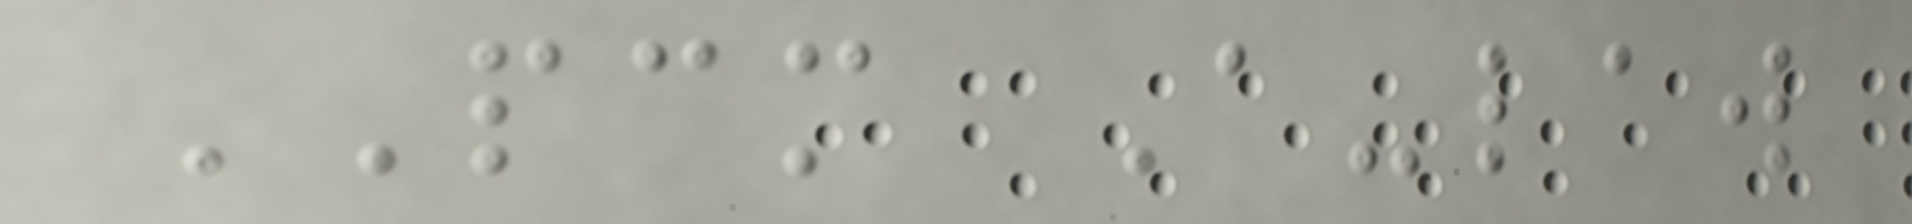PCM A-law
